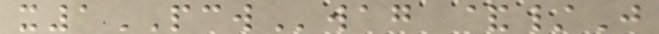x1PCWwag &/J
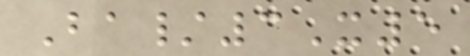Ba/3X5
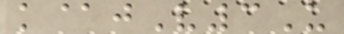k@jV3U
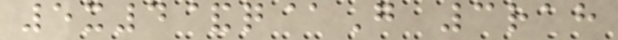5x4&q@G 3rah
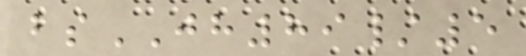bsJH89/5
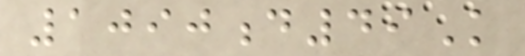1090d49K
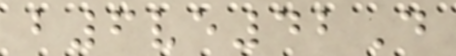b6ve42D
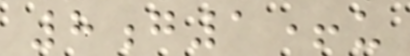8g1+u
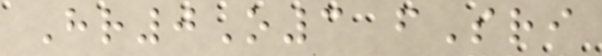Hr0O3 fSri
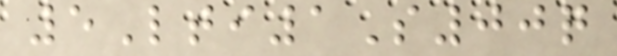5Lti1S00q
